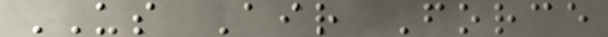US Air Force
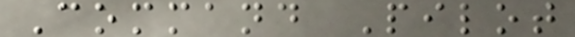Command Pilot
